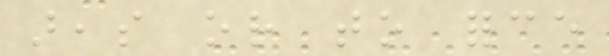areas or to force
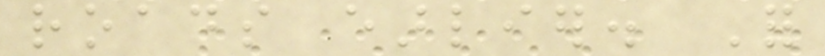roads earlier. For
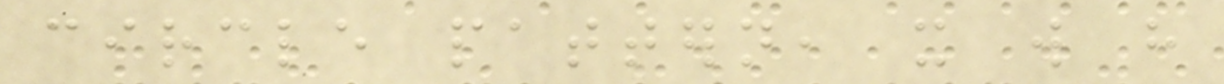circle pattern, it will have
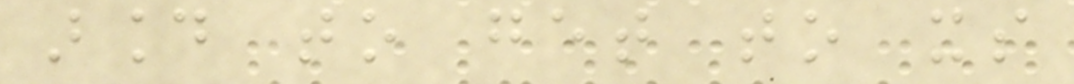around to get to its
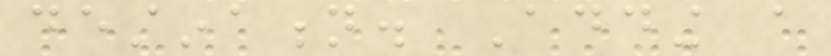destination. Adding a
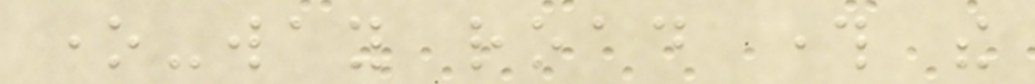one-way road through the
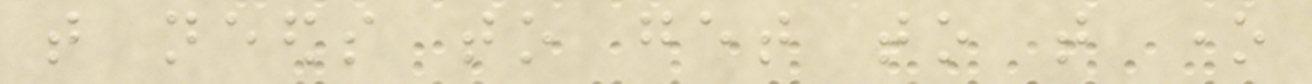that needs to get to that one
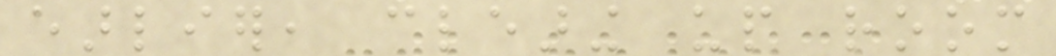earlier, clearing up room
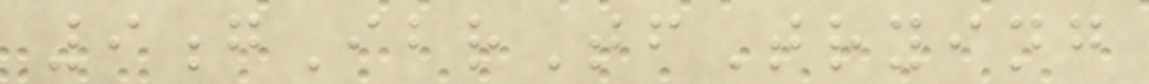9gIbrTfTrying
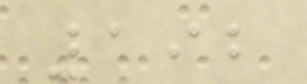192
